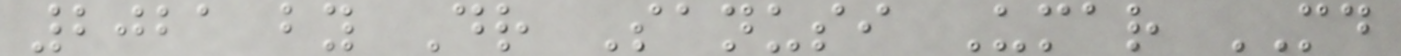2021 by Dr Sanusi Umar MD
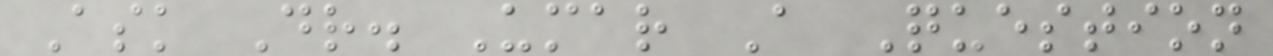Ask Dr. Umar A Question
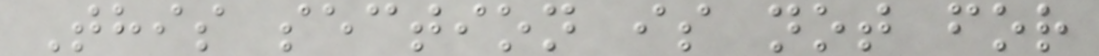This section is not for
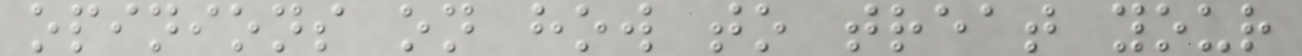opinions on how to treat your
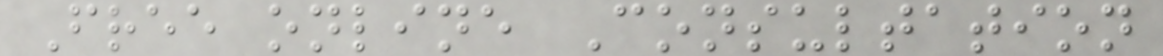Free online Consultation
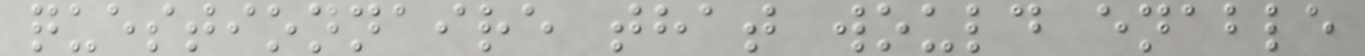questionnaire that would enable
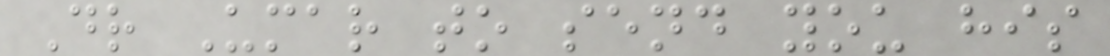Dr Umar to send you his
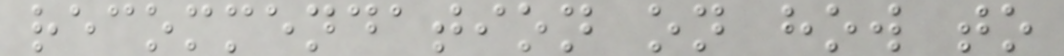recommendation on how to
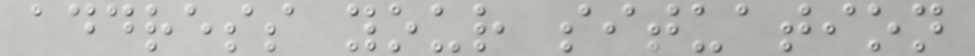address your situation
